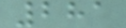281
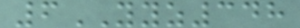6YYZ348
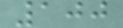100
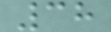38
